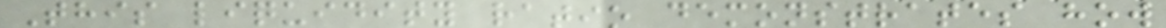This liquidity ratio demonstrates how
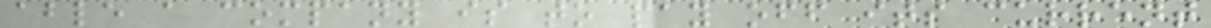able a company is to pay off its current
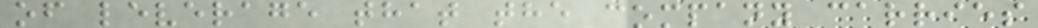of leverage that the company carries
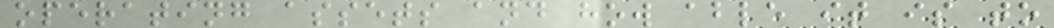operating assets and how able it is to
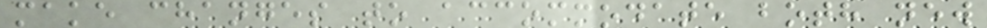make changes to accommodate both new
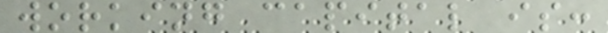working capital is:
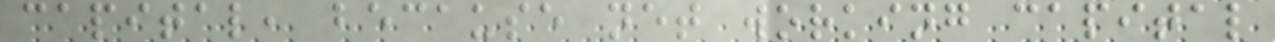capital, because net working capital
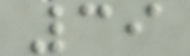39
